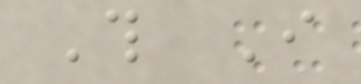This I
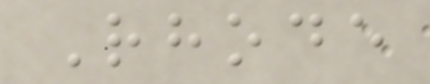Rhode
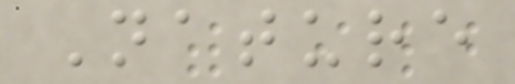Nature
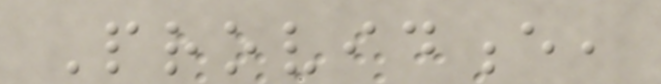Providence,
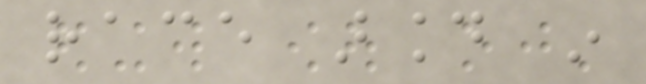race around in
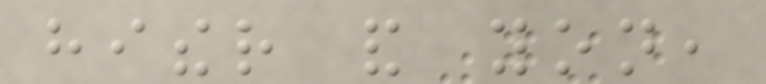hither and yon,
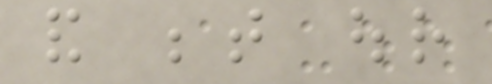and between our
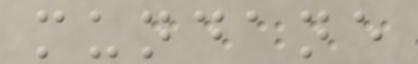mundane
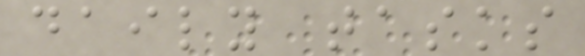daily tasks
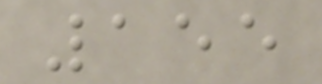155
